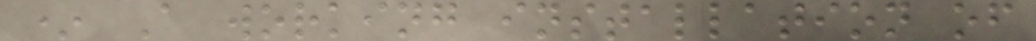* A working installation of
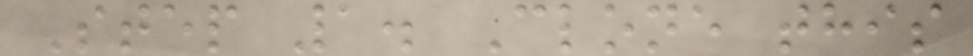Step 1. Clone this
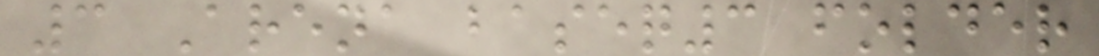3 Arena baseq3 folder
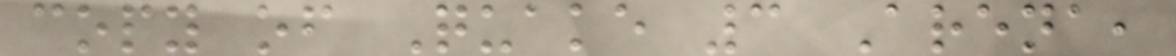copy of Quake 3 Arena,
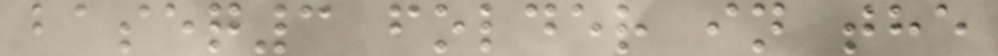baseq3 folder in the
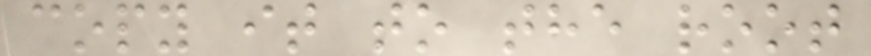copy it to the root
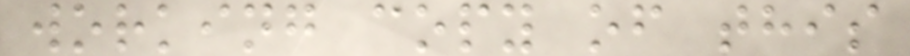working copy of this
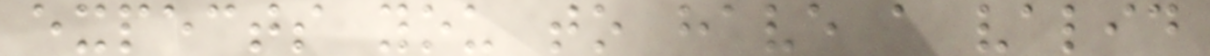expects you to have a valid
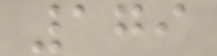179
